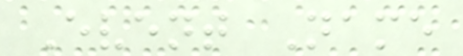Event Name
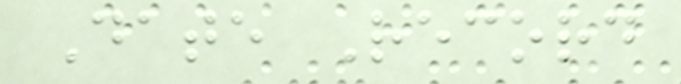Date Record
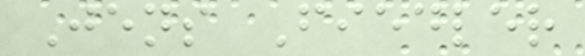Jens Fiedler
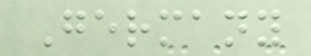Germany
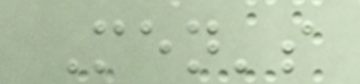Men's
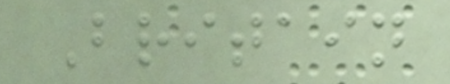Britain
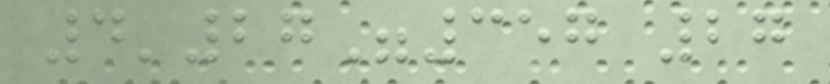4'27"357 27
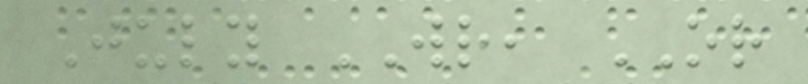July WR, OR
